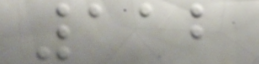112
